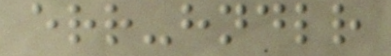err-hndlr
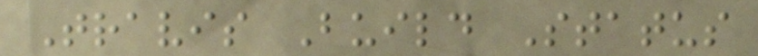Travis Build Status
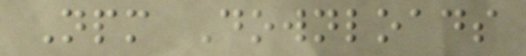Npm Downloads
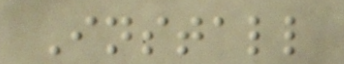Install
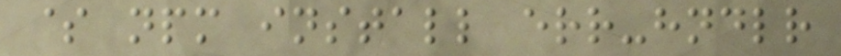$ npm install err-hndlr
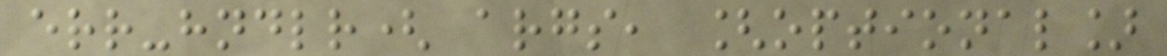err-hndlr( args, [optional]
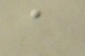a
